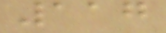117
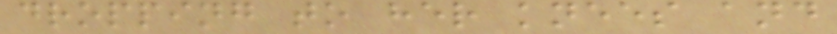dropping to her knees and
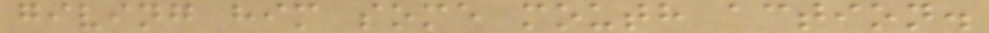giving him some mouth action.
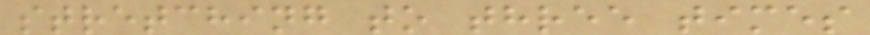stretching to three times
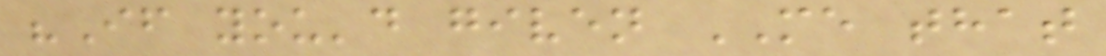"If you'd given ME that
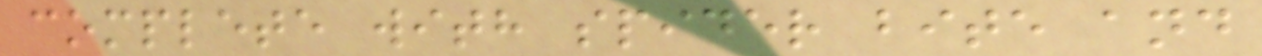complete with spider bite and
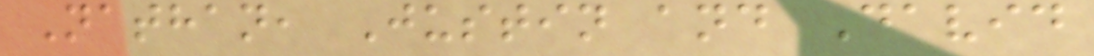Nathan, Justin and David
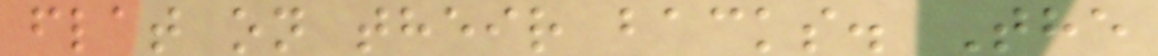flat on their backs. The
